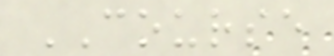COURSE
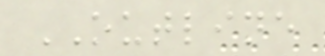OUTLINE
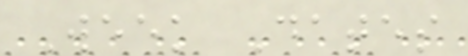Week Dates
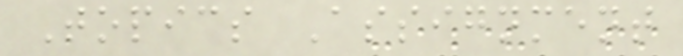Topics Assignment
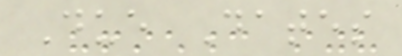Due Dates
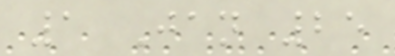1 Jan 25
